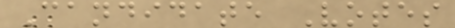Candidate Votes
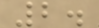2.
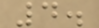4.
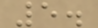5.
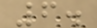6.
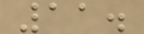11.
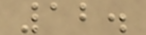12.
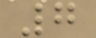7
